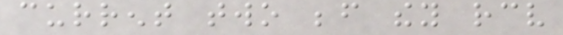current two before they receive
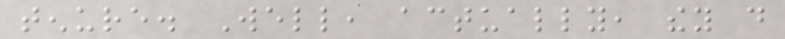tenure. Well, actually, they do
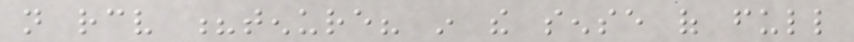not receive ?tenure? in the sense of full
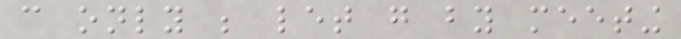can only be let go by meeting
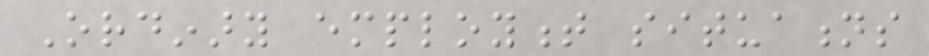Ordinary employment situations
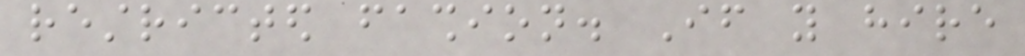restricted fashion. If you hire
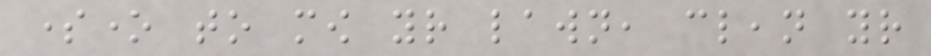someone to mow your lawn, clean your
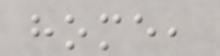home,
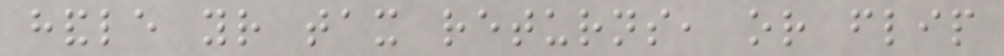handle your tax returns, or flip
